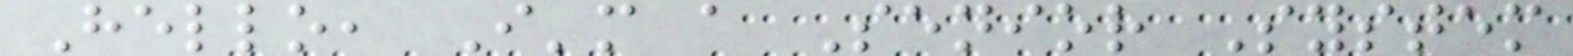Hello, I'm a Senior System
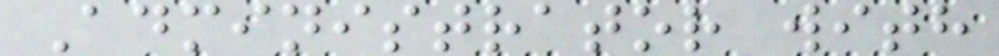Administrator with
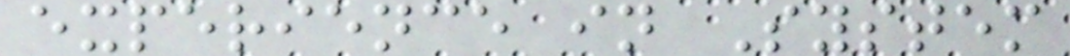experience in System
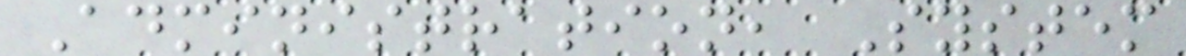Administration, System
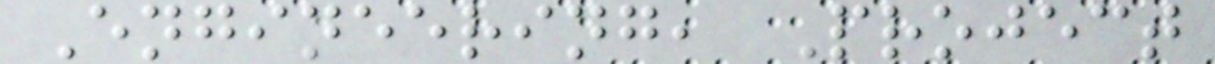Engineering, Project
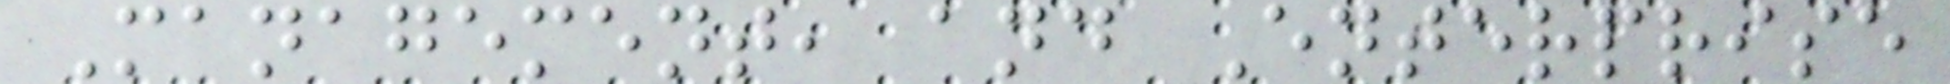Management, and Enterprise
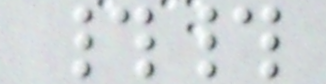##
